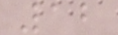12
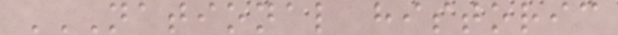NATIONAL HISTORIC
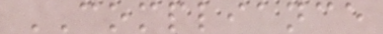COMPLIANCE
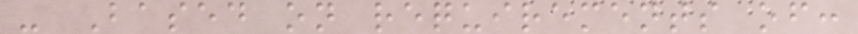- Based on requirements of:
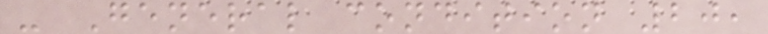- General condition 20,
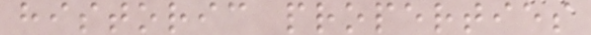historic properties
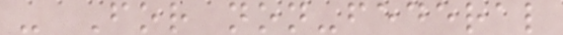- For non-federal
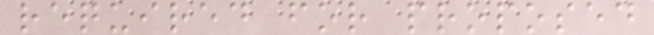required for proposed
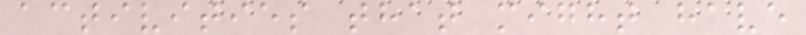activities that might have
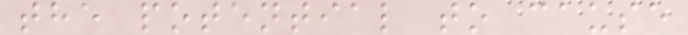the potential to cause
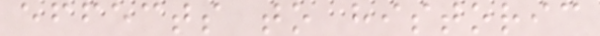effects to historic
